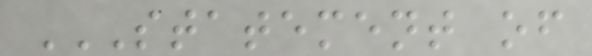STATEMENT OF
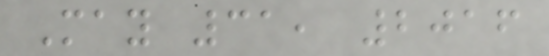May 31, 2016
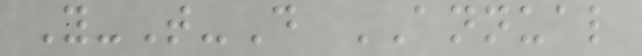Y-T-D ANNUAL
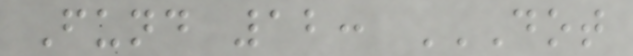Fund 12: DOT
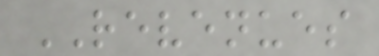REVENUES
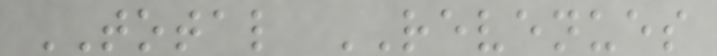TOTAL REVENUES
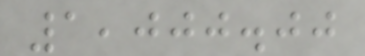1,000.00
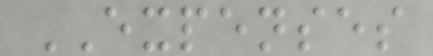EXPENSES
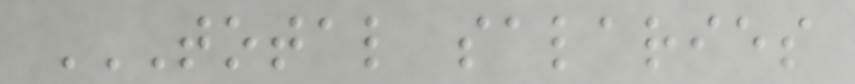TOTAL SALARIES
